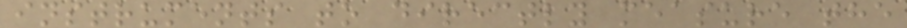instruments to directly measure the
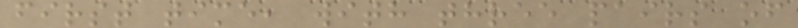first time, with three pairs of
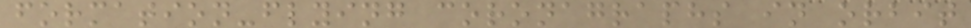formation-flying coronagraphs in orbit
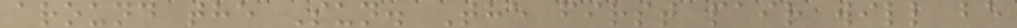around the Sun. The first pair will be
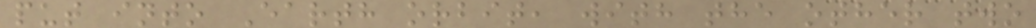put into Earth orbit, with the other two
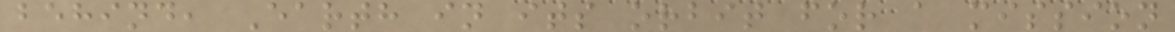behind, Earth in its orbit for a mission
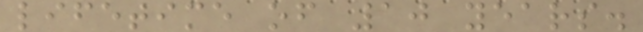lifetime of 10 years.
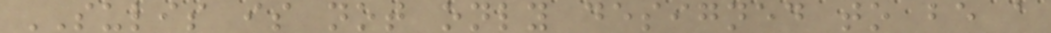SULIS is not only designed to be a
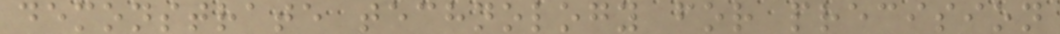demonstrate technology for precision
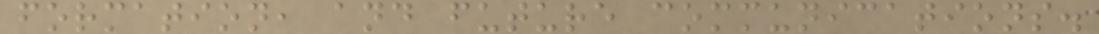formation, and future communications.
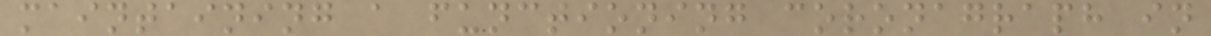maintaining a functioning coronagraph in
